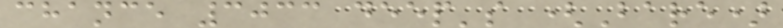chance 3033 deep's (Bare)
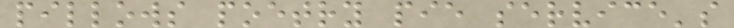pillows poetry pie service's
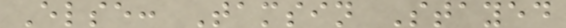Else: Tamsin Stayed
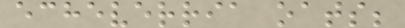echeverria oats;
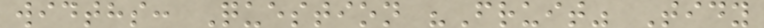widths: Question "Fruit" Tidy
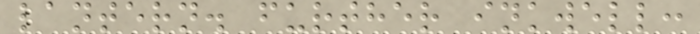lantern. further inkwell:
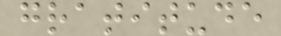gratitude
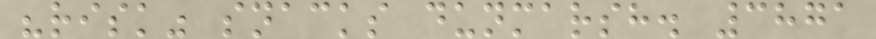"risk" snacks dunmarsh. 3871
